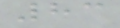83
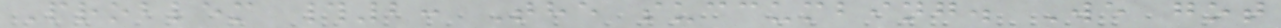Problem #2: The succumbing. We got
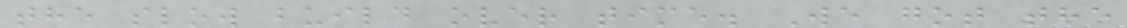the slow build over time. We got the
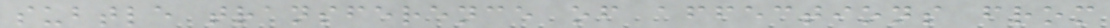subtle transference of affections from
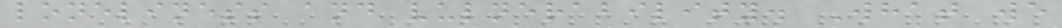loneliness and vulnerability. What we
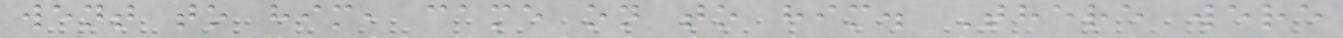went to him, came on to him. There were
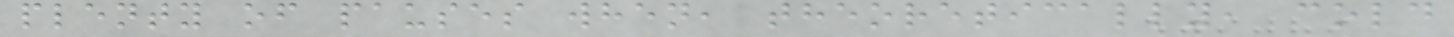plenty of pauses when, theoretically, cold
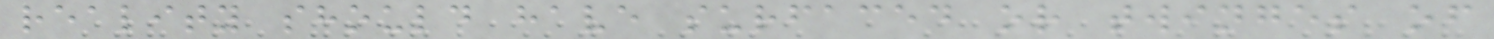reality should have surfaced or twinges of
